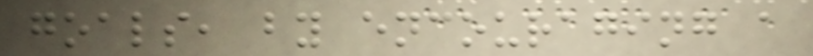goals, by encouraging a
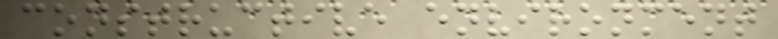constructive environment
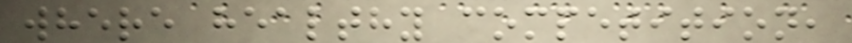where healthy competition,
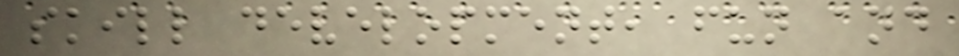skill development, fun and
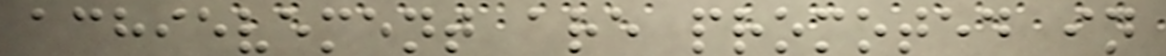achievement are promoted in
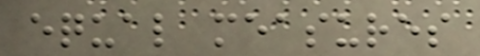equal measures
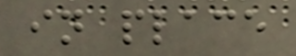in place
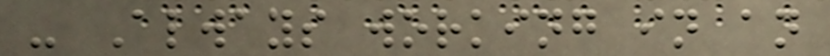- Always working in an
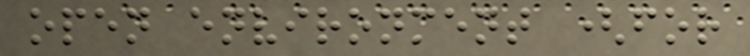open environment (for
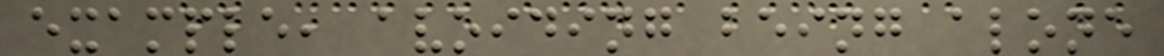example, avoiding being alone
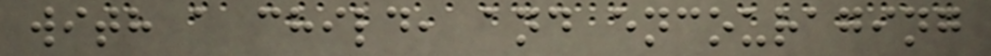with a child, and encouraging
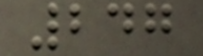247
